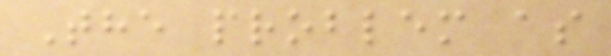The problem as
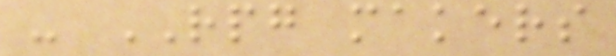- RPG makers
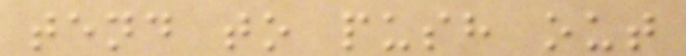tend to push out
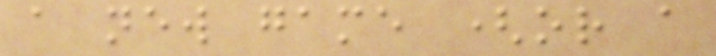a new game (or a
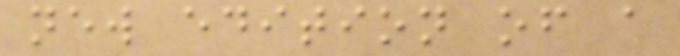new edition of a
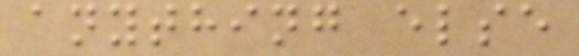anything else
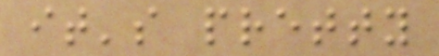it's pretty
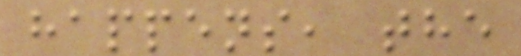happens, the
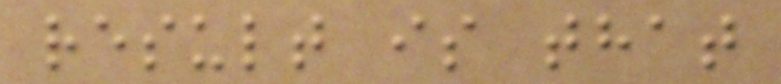result is that
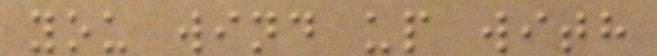you wind up with
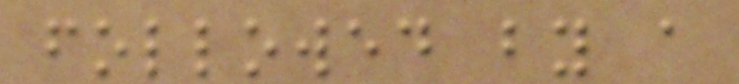followed by a
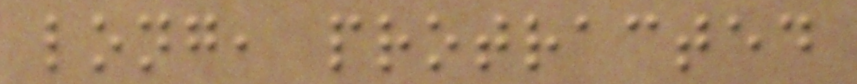long, protracted
